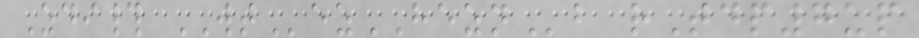Zdi# WTezHEZNb rTdp7up
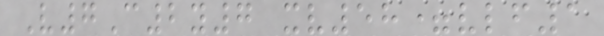V7C2y7 xv58=vlf1
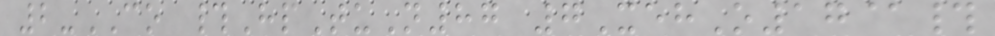2-CO #HpTuN87 7XehO17@#
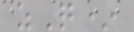zQ*
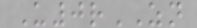U0rZN
